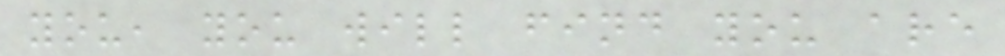you, you will find you are
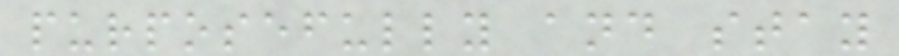purposefully and stay
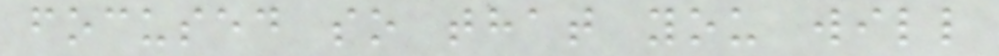focused so that you will
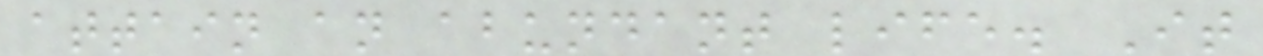attain an abundant life. It
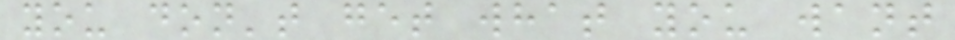you don't get what you want
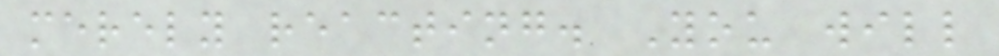merely reacting. You will
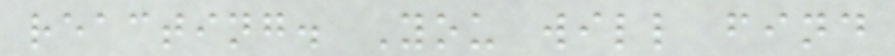reacting. You will find
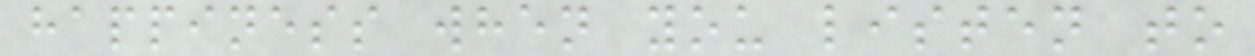happiness when you listen to
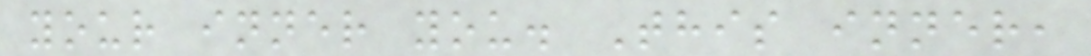your inner you. This inner,
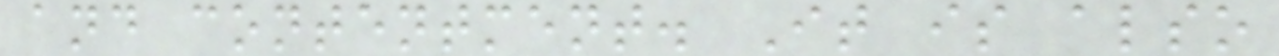and contentment. It is also
